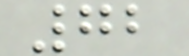72
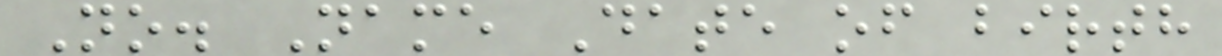No. Name Date of birth
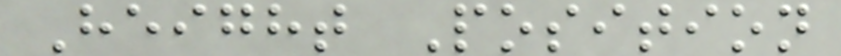Height Position
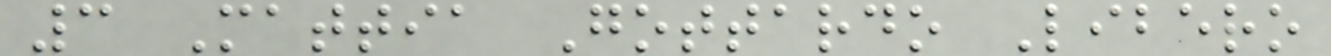3 Mattia Gottardo Libero
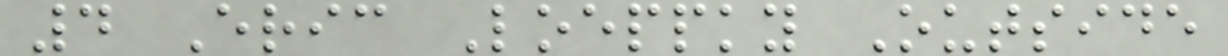4 Eric Loeppky Outside
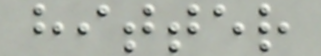hitter
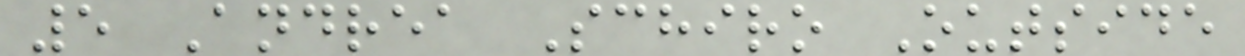5 Andrea Schiro Outside
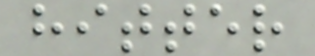hitter
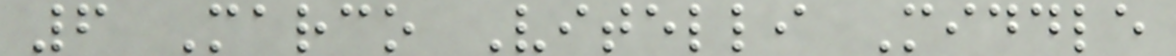6 Marco Vitelli Middle
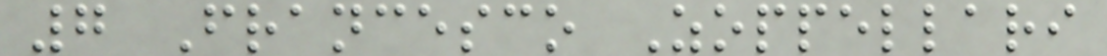7 Francesco Zoppellari
